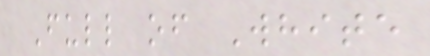Full of White
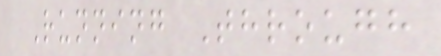Running Through
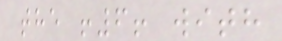the !6! with
